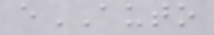eAUTO
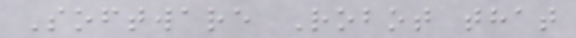Software Robot that
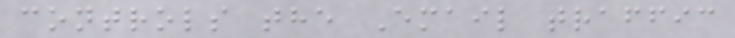controls the Email traffic
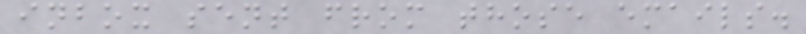inbox sent from those emails.
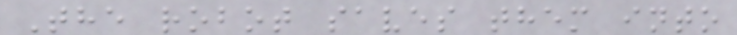The robot saves them into
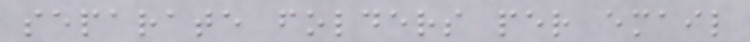separate folders per email
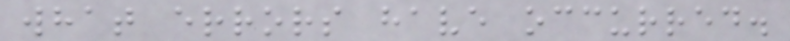what errors have occurred.
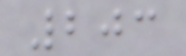203
